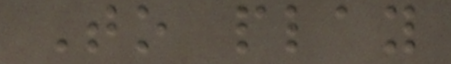To play
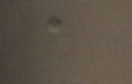a
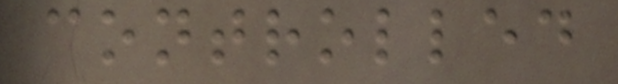controlled
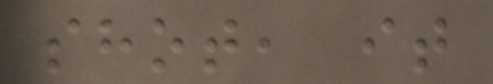shot, it
